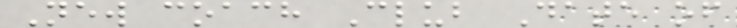New coach Club Date of
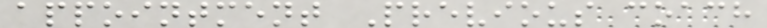appointment Previous coach
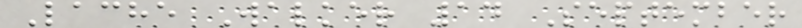Lache Walker 14 September
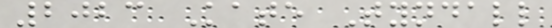2023 Kate Tyndall
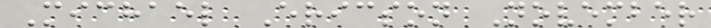Michael Ericson November
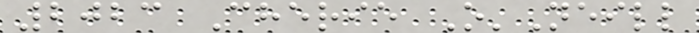2023 Cherie O'Neill
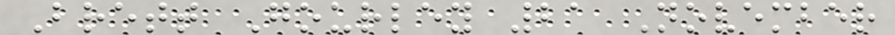Brett Gourley 21 November
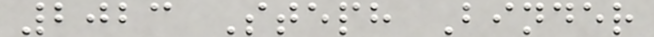2023 Steph Binder
